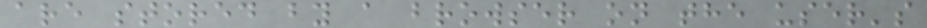are stored by a browser on the user's
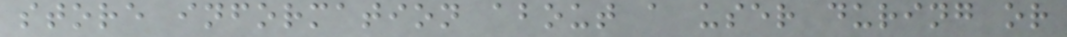store information about a user during or
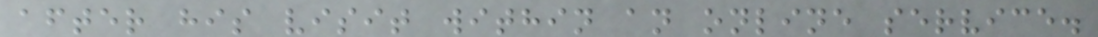after his visit within an online service.
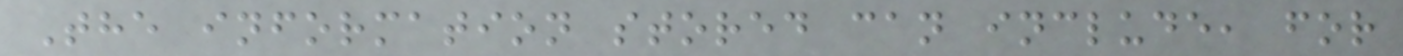The information stored can include, for
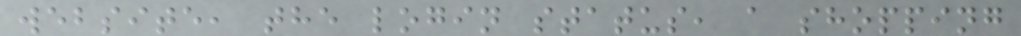website, the login status, a shopping
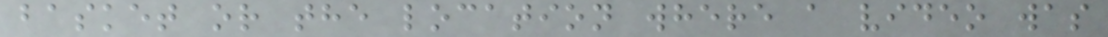basket or the location where a video was
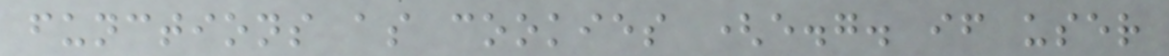functions as cookies (e.g. if user
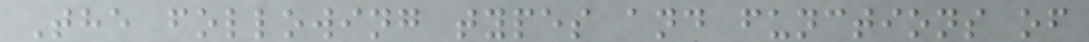The following types and functions of
